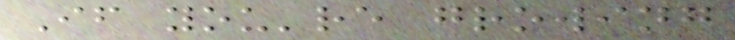If you're growing
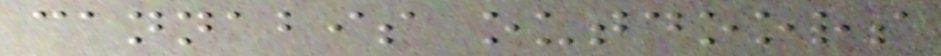cannabis outdoors
